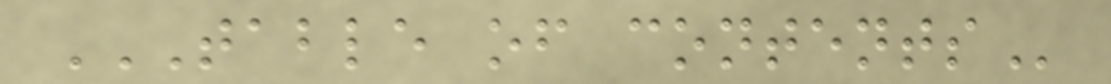TABLE OF CONTENTS
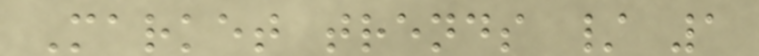Market trends / 1
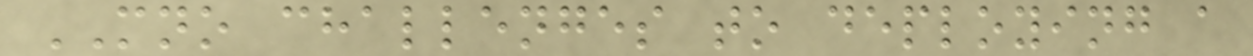MNO challenges to deploying a
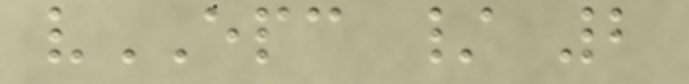vEPC / 2
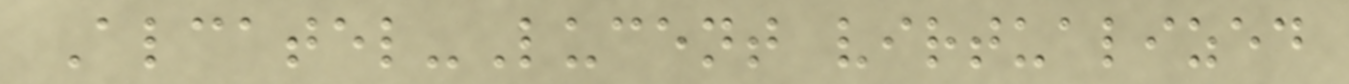Alcatel-Lucent virtualized
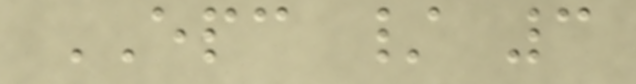EPC / 3
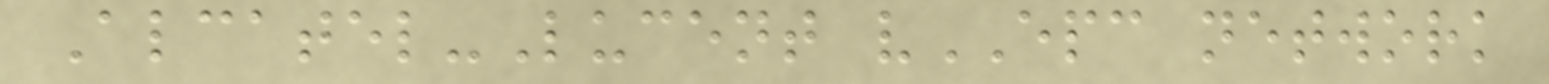Alcatel-Lucent vEPC network
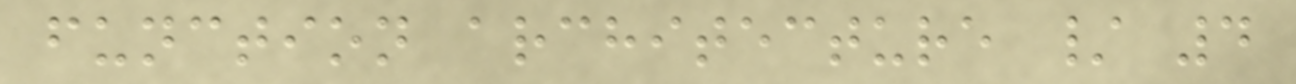function architecture / 4
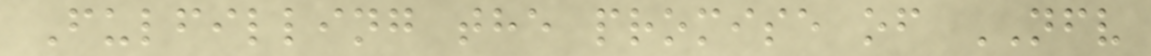Fulfilling the promise of NFV
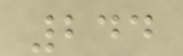244
